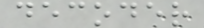decoder
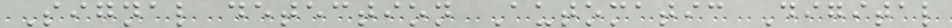Signal detection Automatic Digital
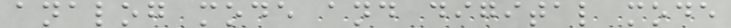analog mode and digital mode
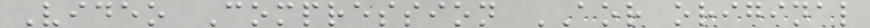Video Compression AOR original
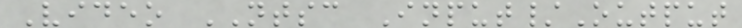Video NTSC Input/Output
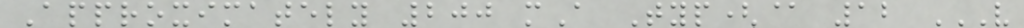Approximately 200 mA Typ(@ 12 V
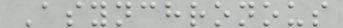Asynchronous
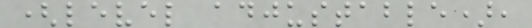(level adjustable),
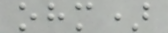ohm)
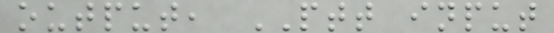output, PTT input
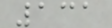131
